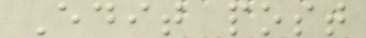Edit post
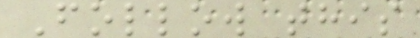Follow this
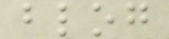blog
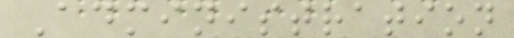Administration
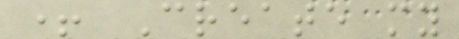+ Create my
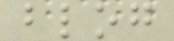blog
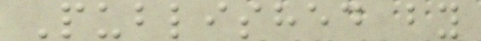Published by
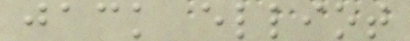jack elliot
